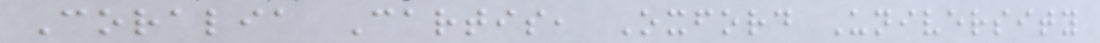Coralia Cartis, Oxford University
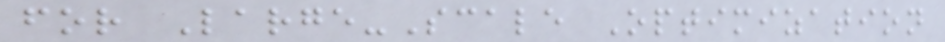for Large-Scale Optimization
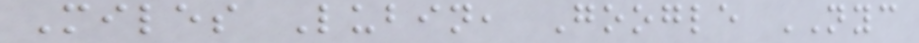Miles Lubin, Google NYC
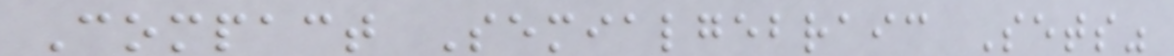Compact Semialgebraic Sets"
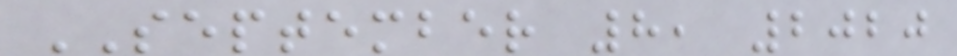SEPTEMBER 8, 2020
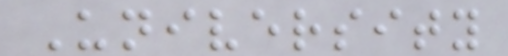University
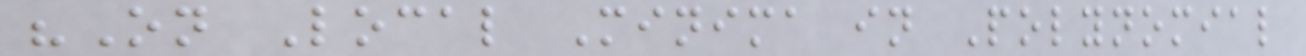"On Local Minima in Polynomial
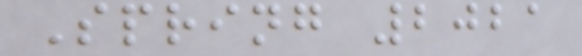Spring 2021
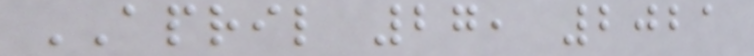APRIL 27, 2021
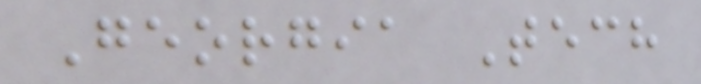Georgia Tech
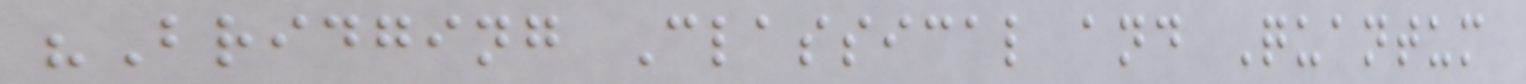"Bridging Classical and Quantum
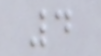4
